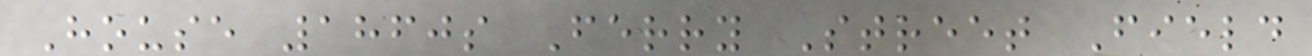House 1860s Ferry Street Field
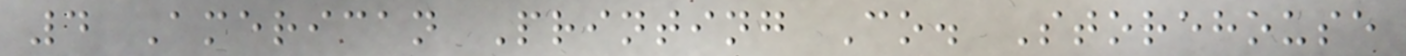4 American Printing Co. Storehouse
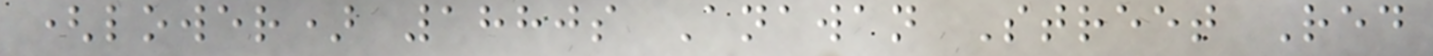(lower) 1880s Anawan Street Red
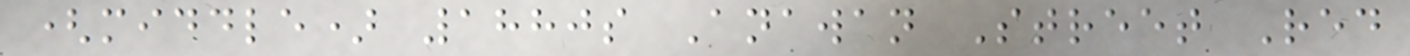(middle) 1880s Anawan Street Red
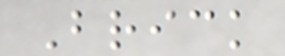Brick
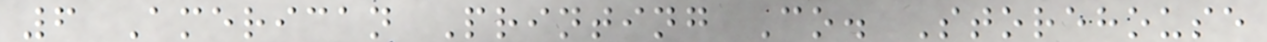6 American Printing Co. Storehouse
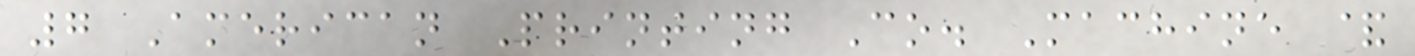7 American Printing Co. Machine &
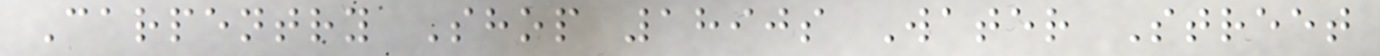Carpentry Shop 1890s Water Street
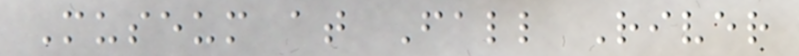Museum at Fall River
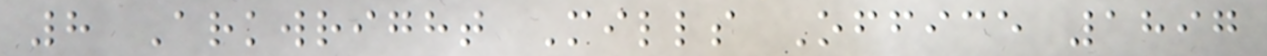8 Arkwright Mills Office 1897
